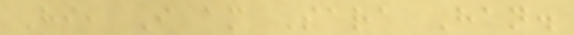Hi, I am Sara Han.
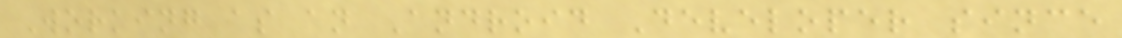Working as an Android Developer since
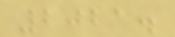2021.
